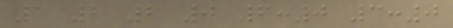1 2 2 0 6:0 3:0
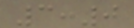3:0
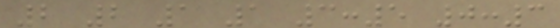2 2 1 1 3:5 0:3
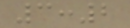3:2
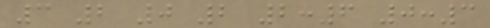3 2 0 2 2:6 0:3
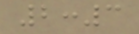2:3
